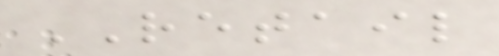RETAIL
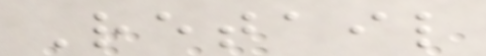Retail
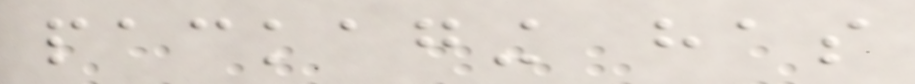packaging has
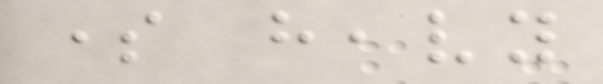some heavy
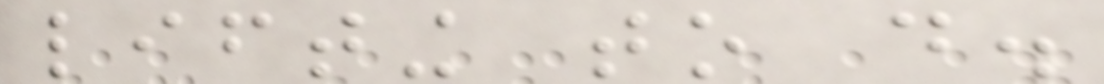lifting to do.
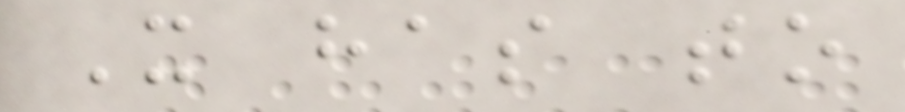It has to
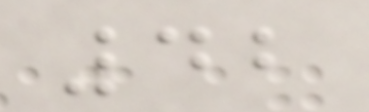42
